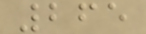265
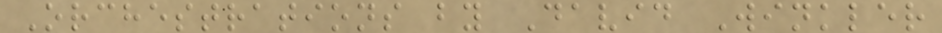Orchestrations by David Winkler
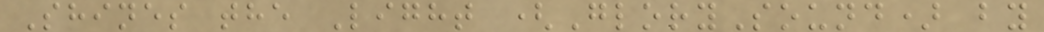Shines the Light (GlorySound) by
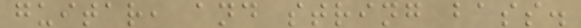guitar, and string bass.
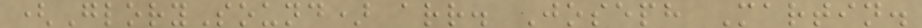(GlorySound) arr. Joseph Martin.
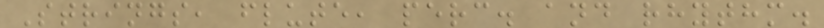Strings, flute, perc. and rhythm.
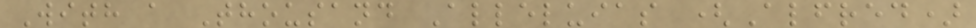With a Thousand Alleluias (Alfred)
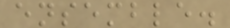ensemble.
